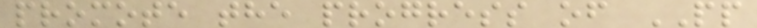promote the progress of PP
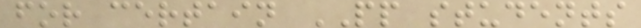for certain PP students
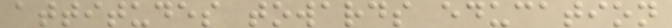attitudes towards education
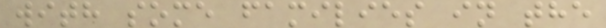with some families in the
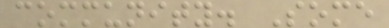community. Some
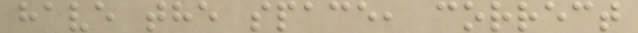have the space, correct
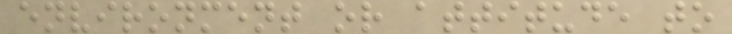environment or attitude to
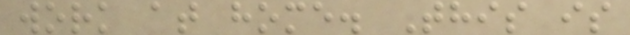work at home. This is
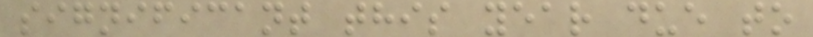significant this year due to
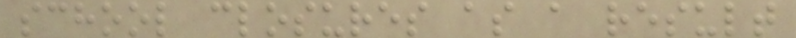school closures as a result
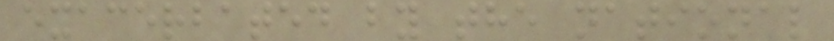exacerbated by the national
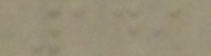149
